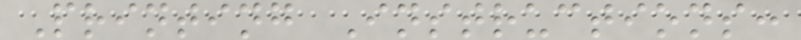Printing Instructions:
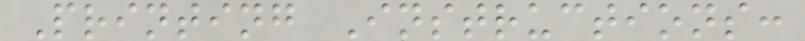Printing Instructions:
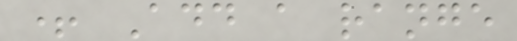+ Add a range
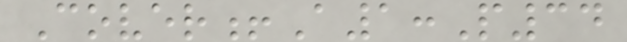Cover!A1:P34
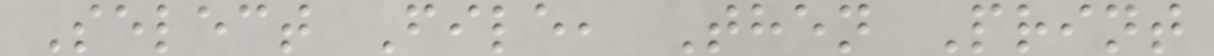Select File, Then Print
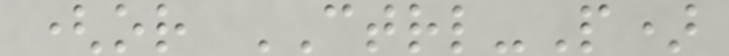(or CTRL-P)
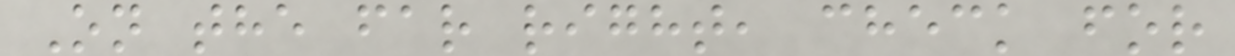On the far right, check for
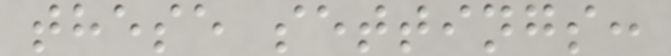these settings:
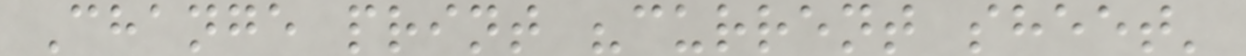Change print "current sheet'
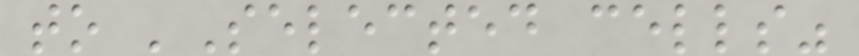to 'Selected cells"
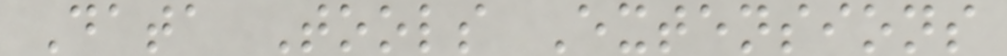Data Tools Extensions
